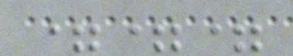===
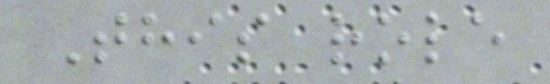This role
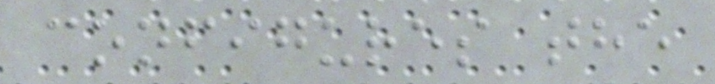configures the
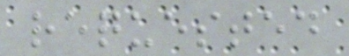requested
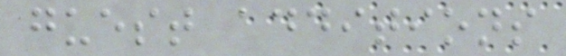guest additions
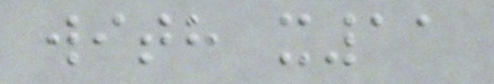with x11
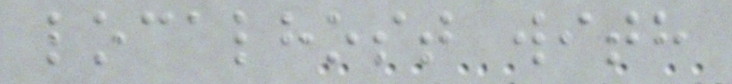localhost with
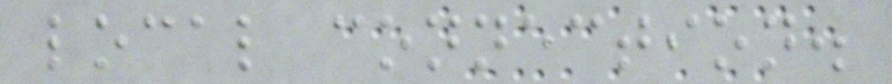local connection.
